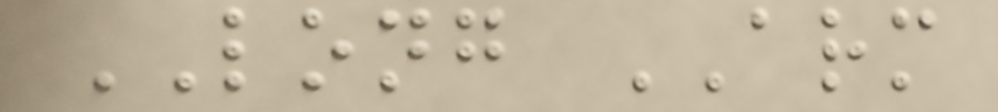LONG ARM
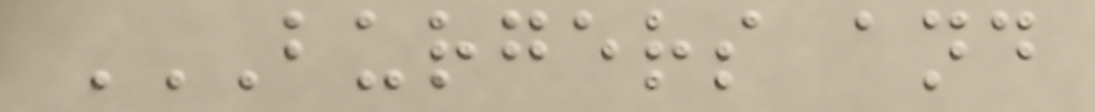BURGERS AND
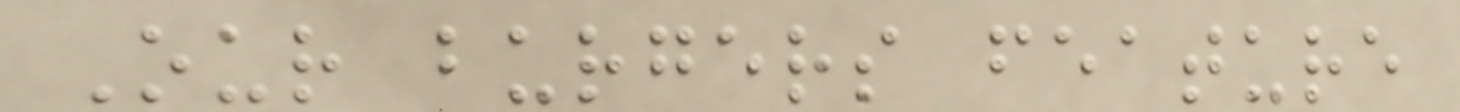Our burgers feature
